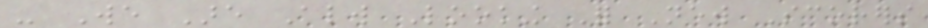- We Are Always Looking For New Scorers
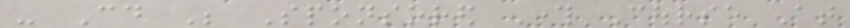- Could Be Sponsored Through Course At
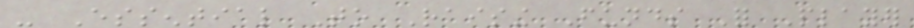- Essential To Raising Funds For Player
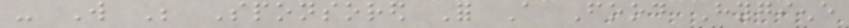- Will Be Sponsored For A Food Hygiene
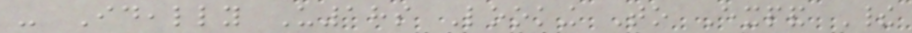- Ideally U18s Looking To Expand Their
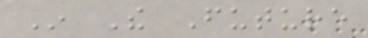In The Future
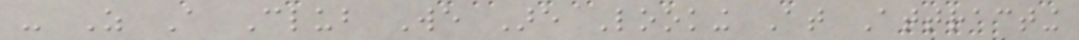- As A Club We Are Looking At Attracting
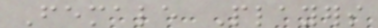Female Players
